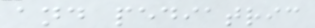and pediatric
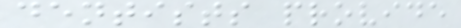dentists provide
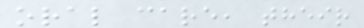oral care, their
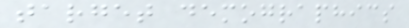target demographics
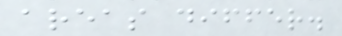areas differ.
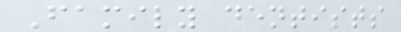Family dentists
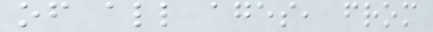of all ages, from
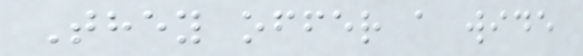They offer a wide
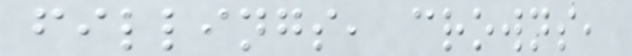fillings, crowns,
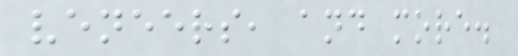veneers, and more.
